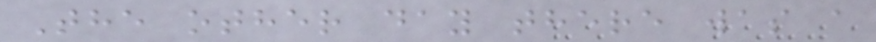The other day there was a
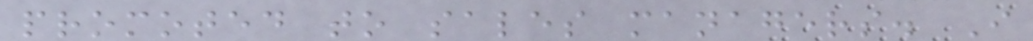promoted to sales managers. I
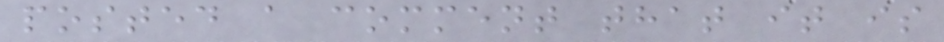posted a comment that it is
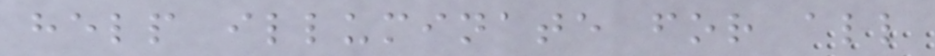help illuminate for all
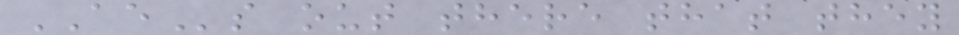AEs out there that they
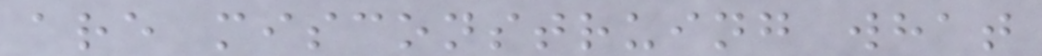are misconstruing what
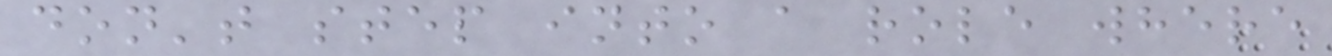don't step into a role where
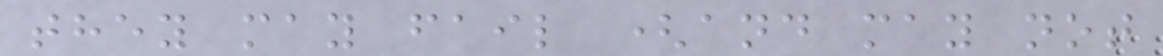they may fail (and may not
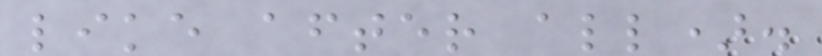like after all).
